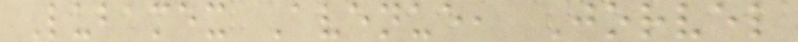Lubamex Avenue, Jorvel
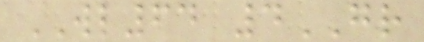WL64 4GR
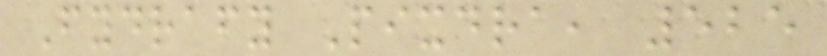Fydrafy Pixdra, 525
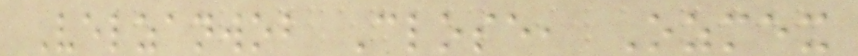Velzanwob Close, Ozmex
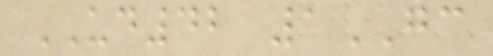UD42 1GC
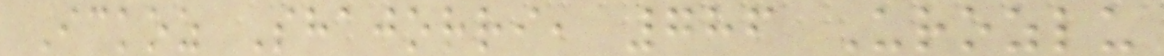Ickoz Shajorri, 786 Urozlu
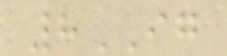8IG
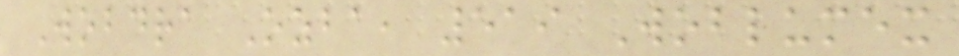Wobdra Ozba, 519 Woblumex
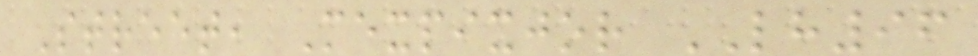Street, Mexpixjor LH96
